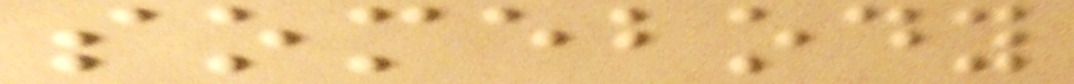somebody
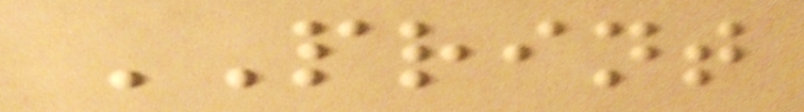PRINT
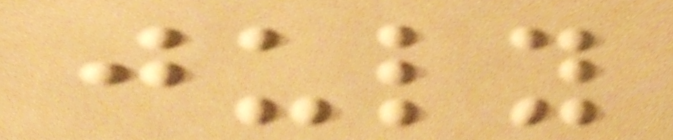july
